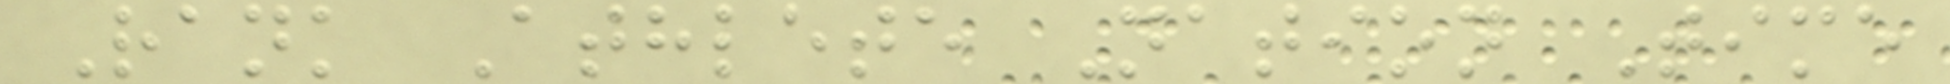Rank Athlete Nation Time
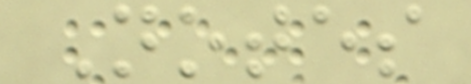Notes
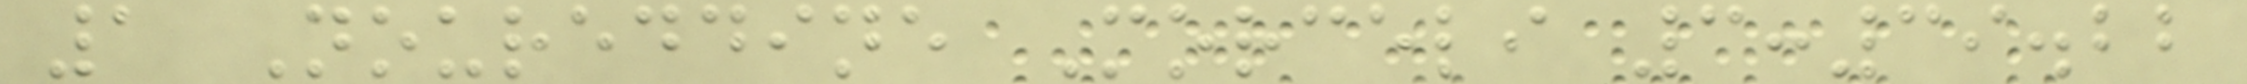1 Noureddine Morceli 3:39.22
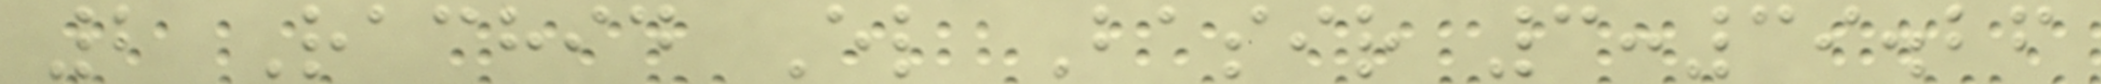2 Rachid El Basir 3:39.26
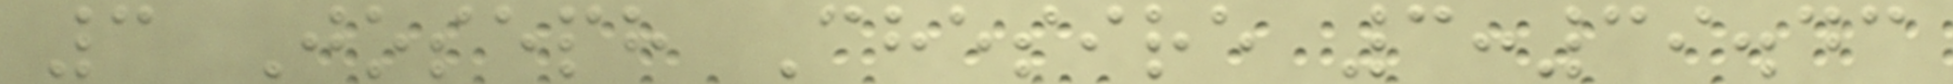3 Joseph Chesire 3:39.43
